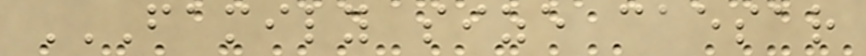FAMILY SIZE CAESAR
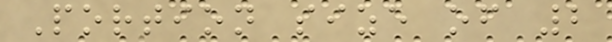Portion size of 2
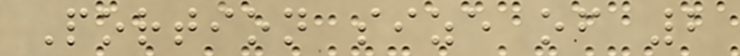Portion size of 2
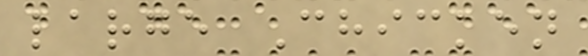large Chicken
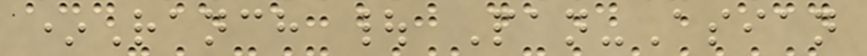*Ranch | Pan-Asian
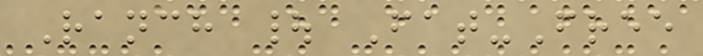Ranch | Fat-Free
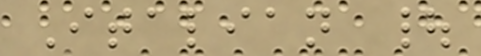Italian |
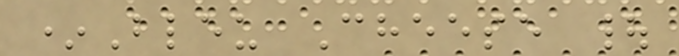*Bleu Cheese |
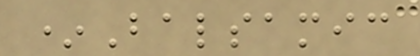*Balsamic
